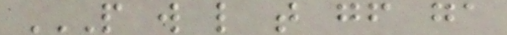P W L T GF GA
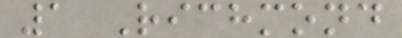1 Richmond
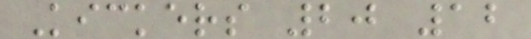Kickers 20 12
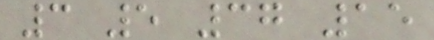3 5 37 15
